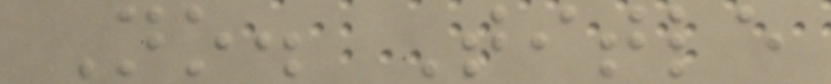No. Title
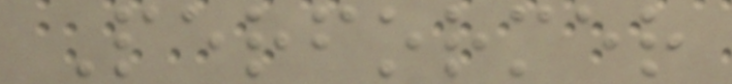Performer
